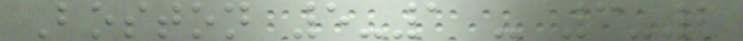Boston 5-1 - 3-2
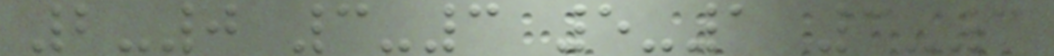2-0 3-3 5-1 3-3
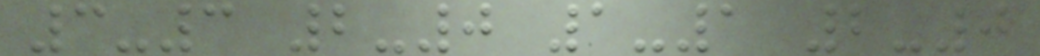3-3 2-0 1-1 2-0
